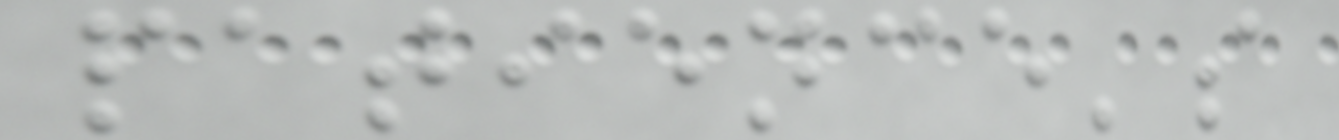patience's
